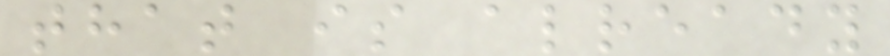that is already
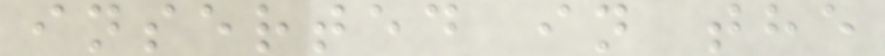inserted in the
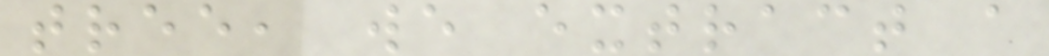tree, we extract a
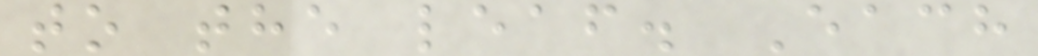to the leaf. Each
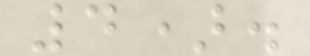4).
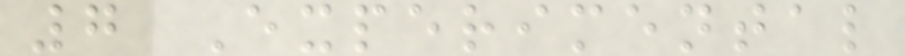7 Experimental
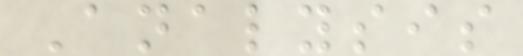Analysis
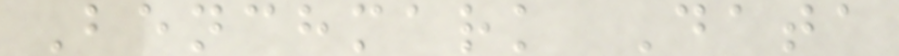Benchmark Data
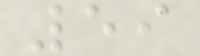59
